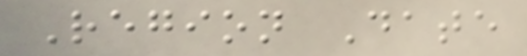Region Date
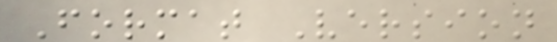Format Version
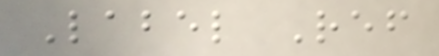Label Ref
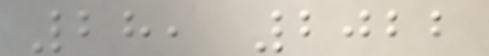28, 2022
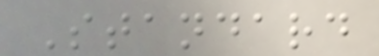Standard
